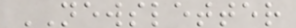NEWSLETTER
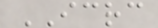ICRC
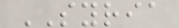SYRIA
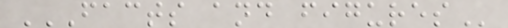FACTS AND FIGURES
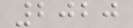2020
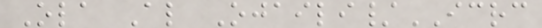Ola Al Ojaili/ICRC
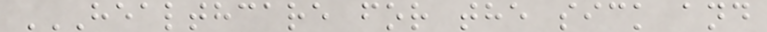HEALTHCARE FOR THE SICK AND
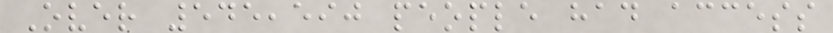Over 545,590 people had access
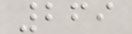269
